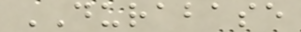DURABASE
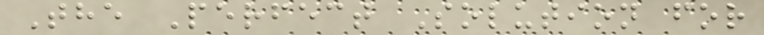The Perfect Solution for
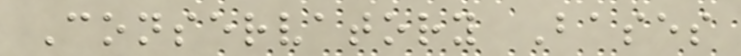Conservatory Bases
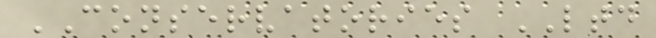CONSERVATORIES LTD
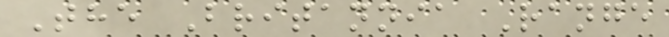The Britannia Range
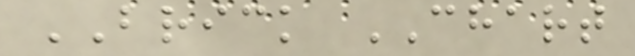BRICK CHART
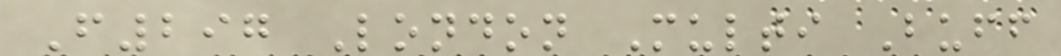F297 London Multi Buff
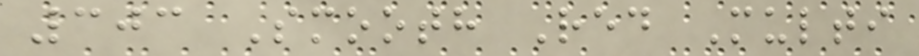303 Smooth Red Multi
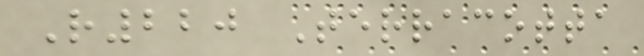R220 Terracotta
